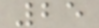25
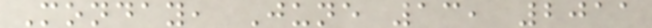Monday, June 13, 2011
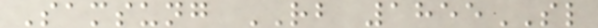Samsung RB 1855SL
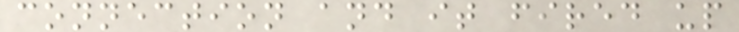connection and it fired up
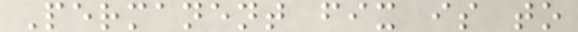Permanent fix is to
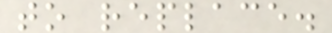to replace.
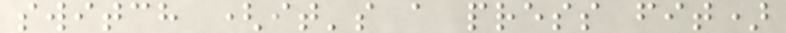switch (it's a press fit)
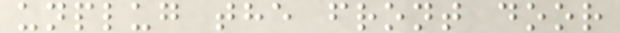unplug the front door
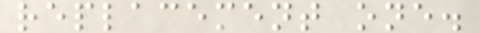replacement one.
